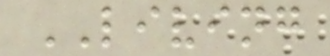LIVING
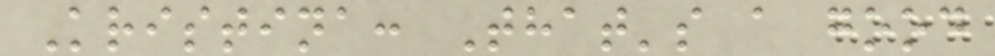Kristina: That's a good
